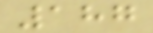187
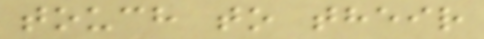touch to their
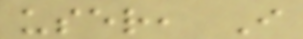user, I
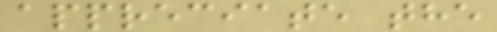appreciate the
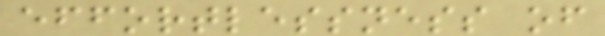effortlessness of
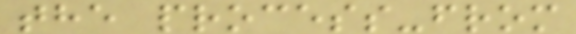the process-from
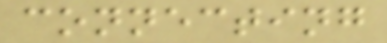connecting
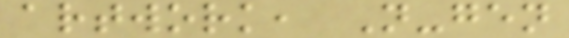artwork, N-gen
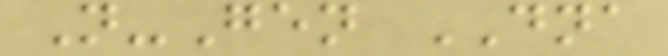N-Gen DNA
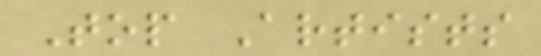Top Artists
